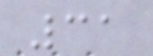31
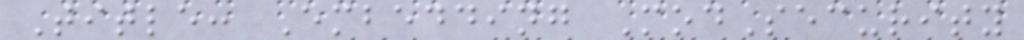Title: Embedding ModSecurity
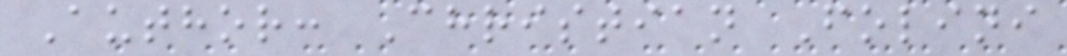Author: Christian Folini
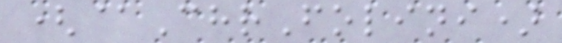(@ChrFolini)
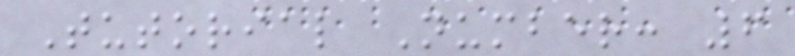Tutorial Number: 6
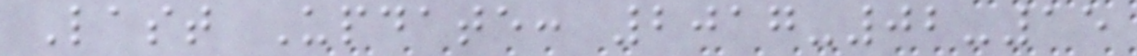Last Update: 2017-02-15
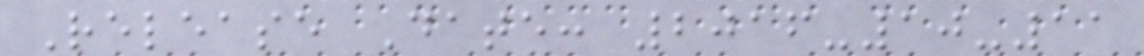Release Date: 2016-10-11
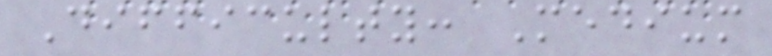Difficulty: Medium
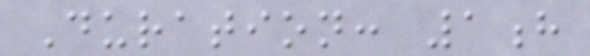Duration: 1h
